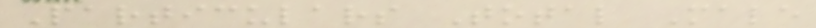Particulars Total Male
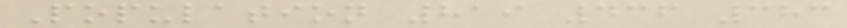Population 819 436 383
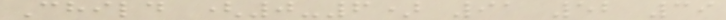Child (0-6) 91 52 39
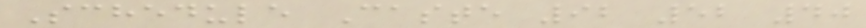Schedule Caste 92 52 40
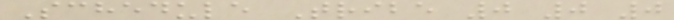Schedule Tribe 0 0 0
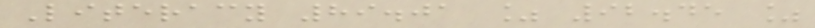Literacy 89.01 % 92.45 %
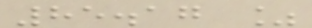85.17 %
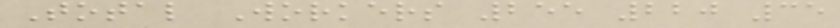Total Workers 255 220 35
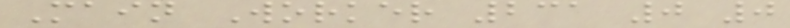Main Worker 231 0 0
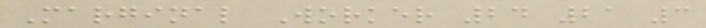Marginal Worker 24 21 3
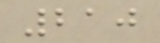210
